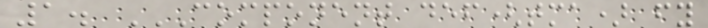1. COMPONENT DEF(TMA) FY
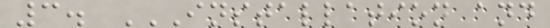3. INSTALLATION AND
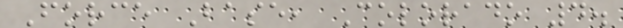Force Base, Colorado 4.
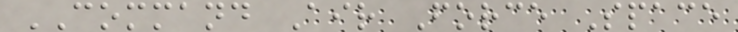COMMAND Air Force Space
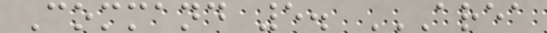Command 5. AREA
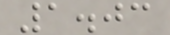1.03
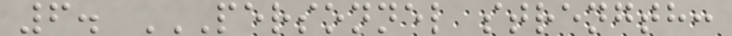6. PERSONNEL STRENGTH:
